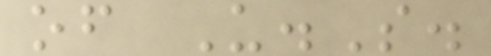of U.S.
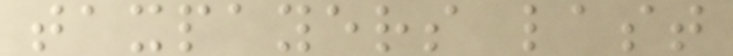taxpayers last
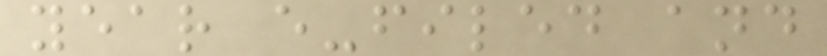year e-filed and
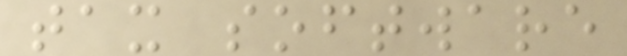tax software
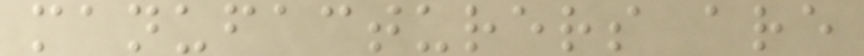manufacturers are
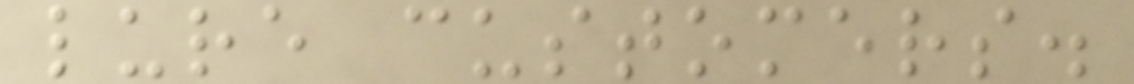lure customers.
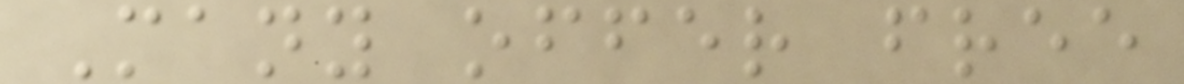Many offer free
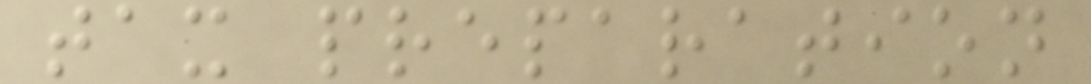tax preparation
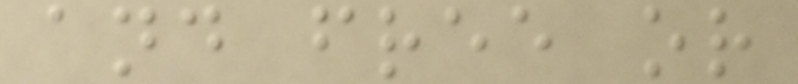and free or
